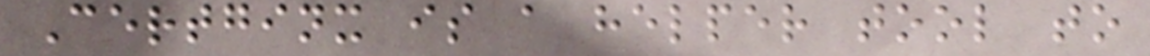Certginx is a helper tool to
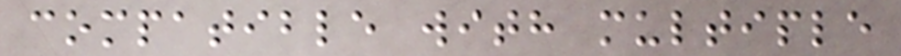compatible with multiple
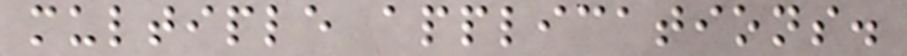multiple applications.
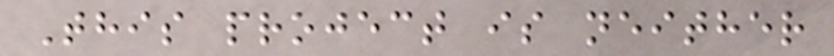This project is neither
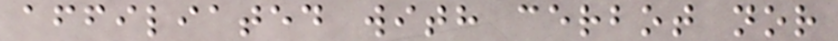affiliated with cerbot nor
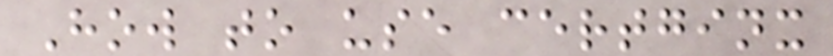How to use certginx
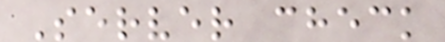Server check
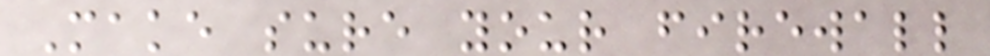Make sure your firewall
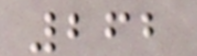262
